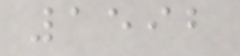1592
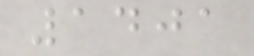1401
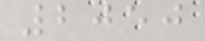2050
